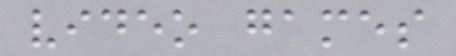video games
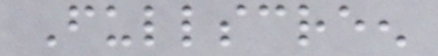Fullscreen
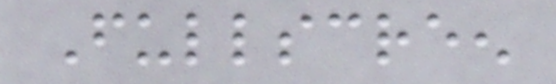Fullscreen
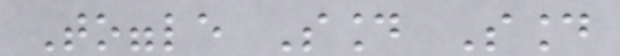Toggle Sound Sound
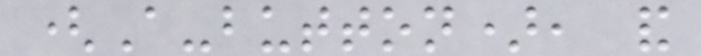(A-button), and
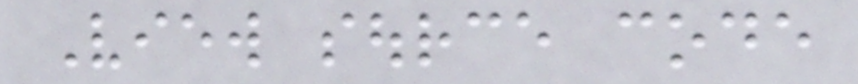View source code
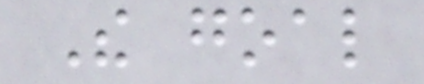The goal
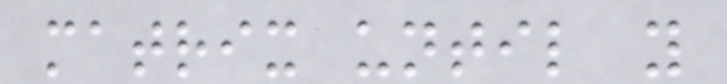matrix until you
